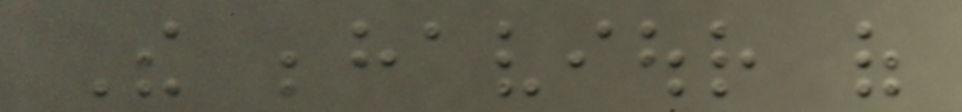The behaviour of
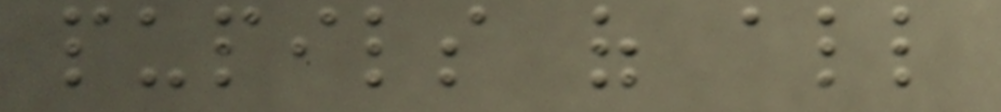pupils of all
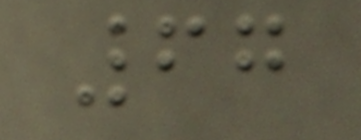67
